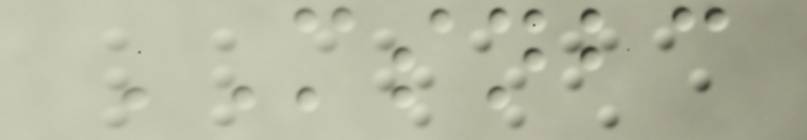MSNBC
